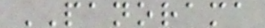PANORAMA
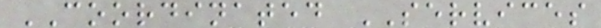COORDINATED SERVICES
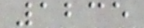1235
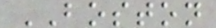BOSTON
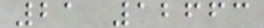21 12663
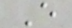E
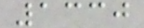1330
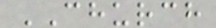CHURCH
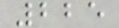225
